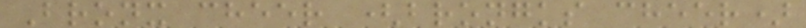Bronx cheer (brongks cheer)
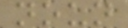noun
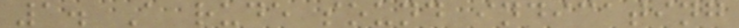1. A rude sound indicating
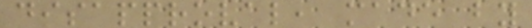disapproval, made by
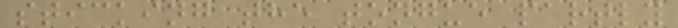sticking the tongue partly
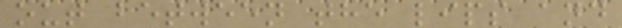out between the lips and
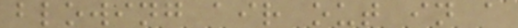blowing air out in a
